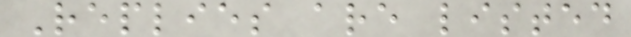Replies are listed
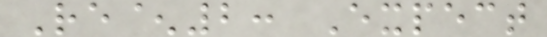Re^2: Expect
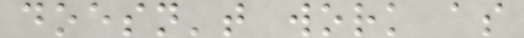doesn't work as
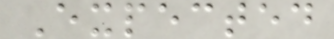Expected
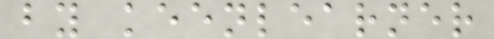by keenlearner
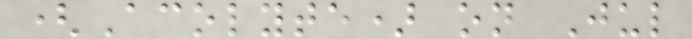(Acolyte) on Jul
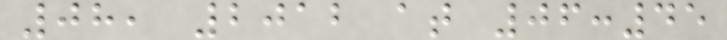08, 2012 at 06:45
